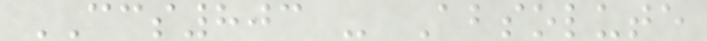CCS803 - Absolute
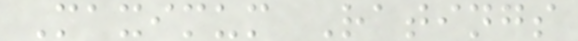Maximum Ratings
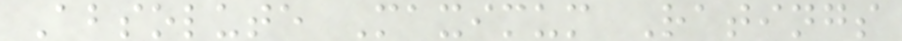Absolute Maximum Ratings
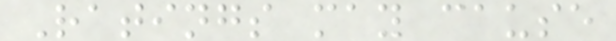Ratings may cause
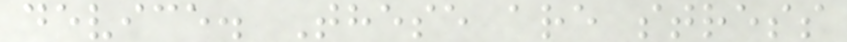device. These are stress
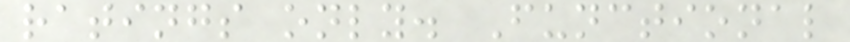ratings only. Functional
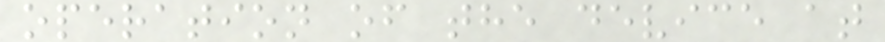operation of the device at
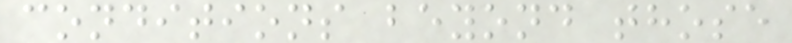conditions beyond those
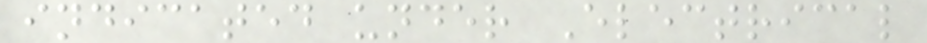indicated under Electrical
